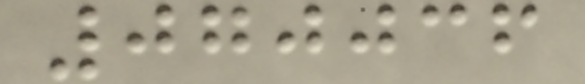070036
